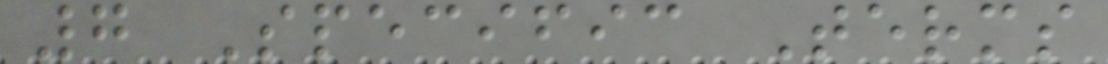7 Specific Terms
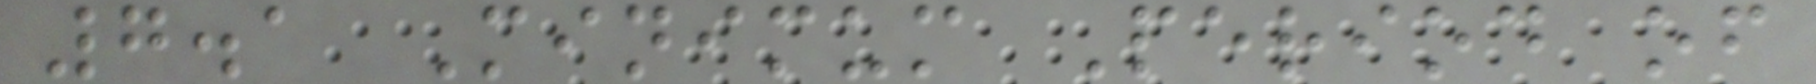7.1 Minimum Period of
